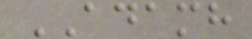ADAMH
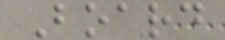Board
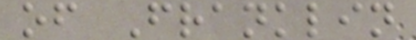of Franklin
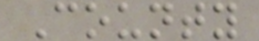County
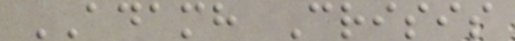ADAMH Crisis
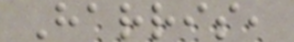Harris,
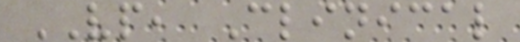VP, Clinical
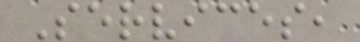Services,
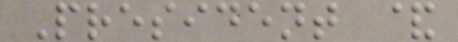President &
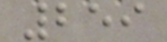259
